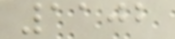1102
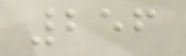256
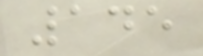145
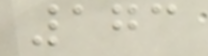173
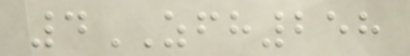4ZFH258
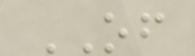OF
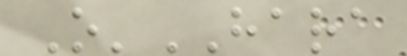O'HARA
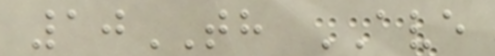10TH AVE
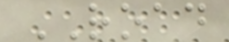ROAD
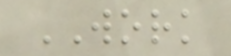WORK
